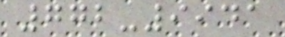772-9941
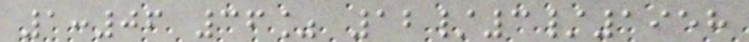1:06 36% 12/3/1958
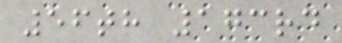56th 173rd
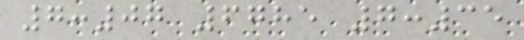7:07 6785 7:35
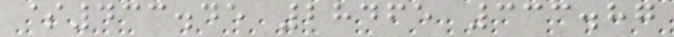$433.45 28465 333.87
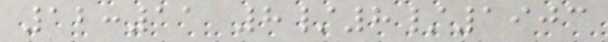12:11 8/8/1903
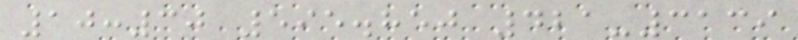10:30 595.850 421-3139
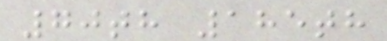70th 185th
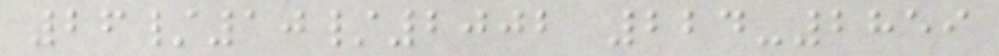26/10/2002 224-2859
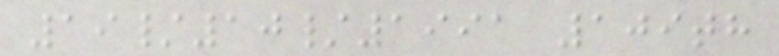19/10/1991 109th
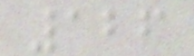126
